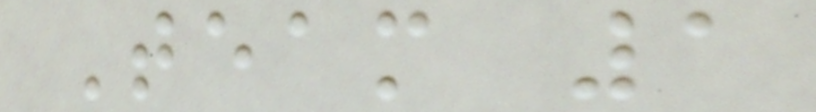Team 1
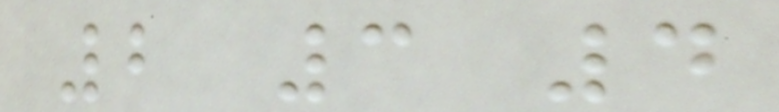2 3 4
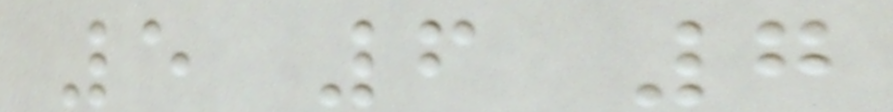5 6 7
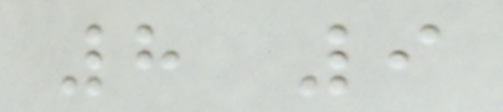8 9
